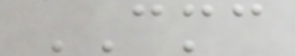CMC
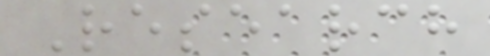Research
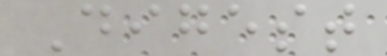Digest
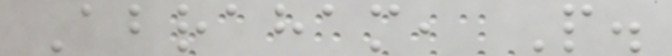Abraham, P.
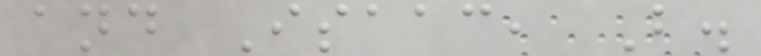and Isaac, B.
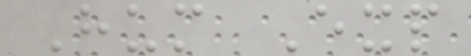Hum Exp
